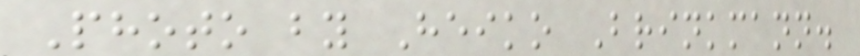Photo by Heiko Brinkmann.
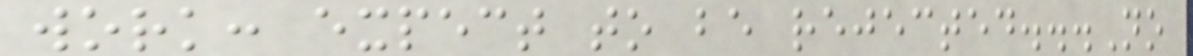work: expect to be rejected...No
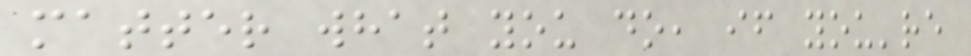matter what you do, if you're
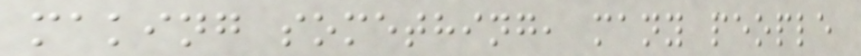making something, many people
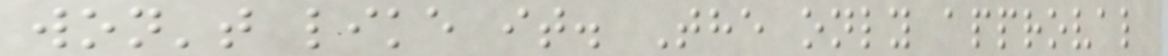won't like it. The only approval
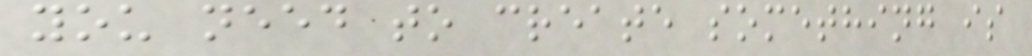you need to create something is
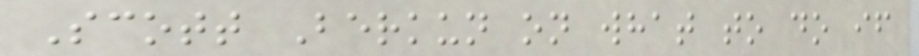Scott Berkun on what to do if
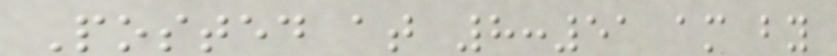Posted at 8:51 am by
